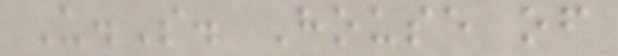U.S. House of
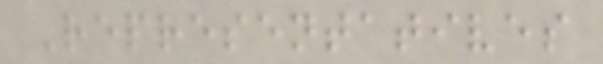Representatives
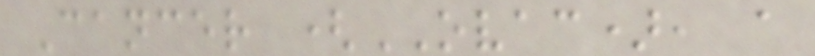Cancer (OVAC), a
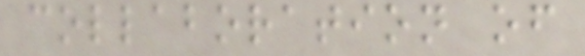collaboration of
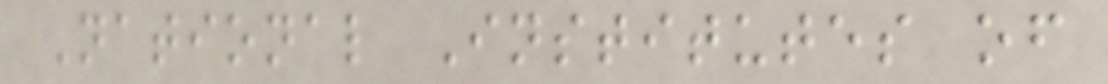National Institutes of
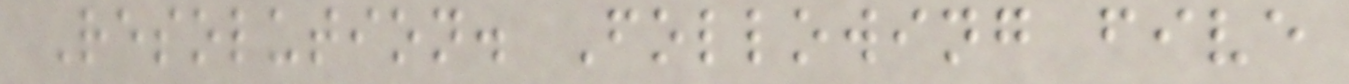Resolution. Following five
